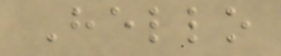Hello
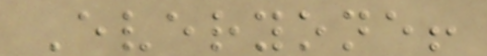Everyone!
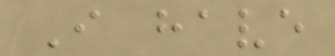I have
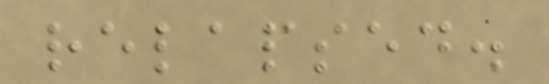relapsed.
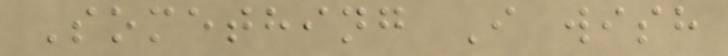Something I wish
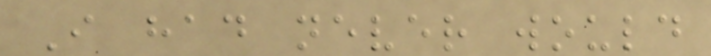I had never would
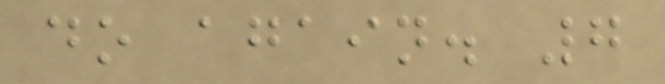do again. 7
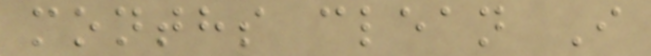months clean I
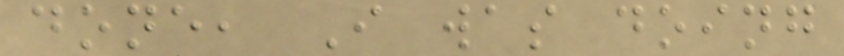done, I was doing
